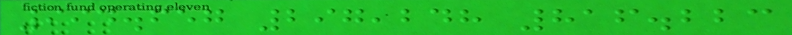994.657 297,248 816.223
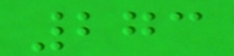273
